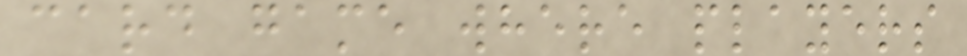card game where players
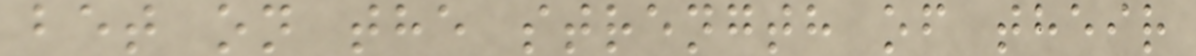bet on the strength of their
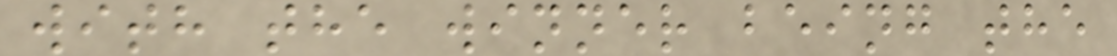with the winner being the
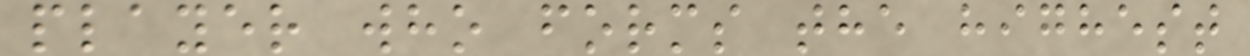player who forms the highest
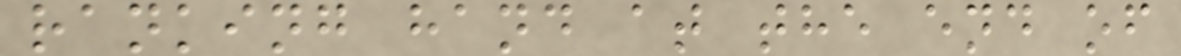ranking hand at the end of
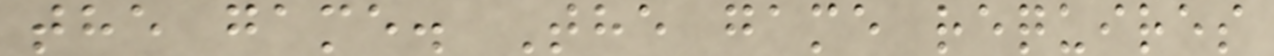the game. The game requires
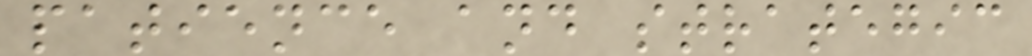patience and strategic
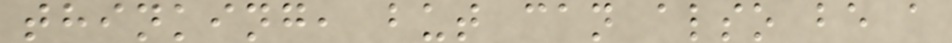thinking, but can also be a
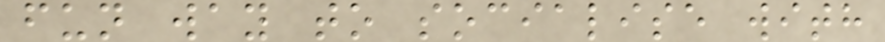fun way to socialise with
